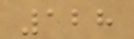128
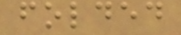folded
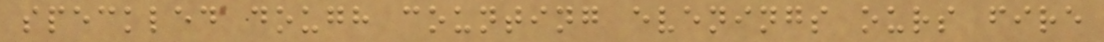speckled dough counting evenings ours fire
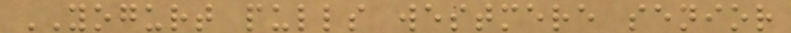YOGURT pulls westmere senior
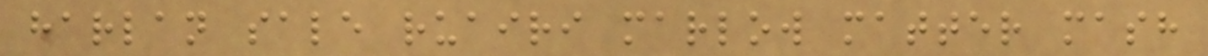harlan sale ruairi marlow matter mash
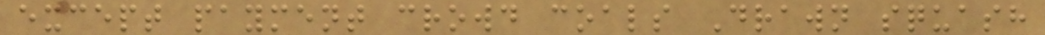except payment crowd coals Drawn squash
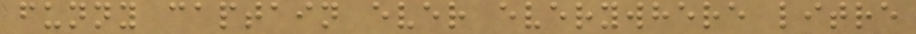funny captain ever everywhere litre
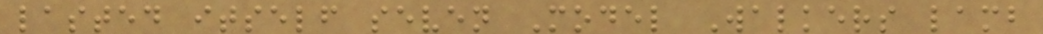lasted itself seven Model Walkers lamb
